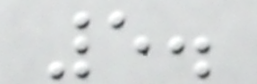5.
